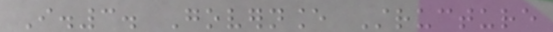I.3. Governance Structure
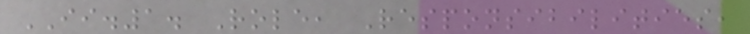II.1. Role, Responsibilities,
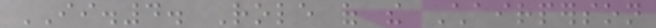II.4. Role of the Chairperson
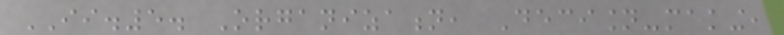II.5. Organization, Decision-making,
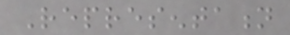Representation
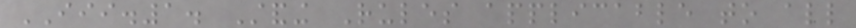III.1. Standing Rules applicable to all
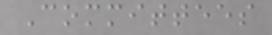Committees
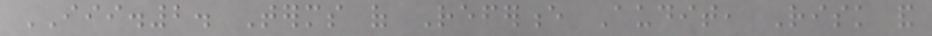III.2. Terms of Reference Audit, Risk and
